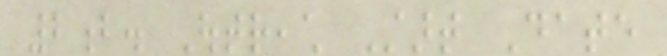2b. Outreach Start Date
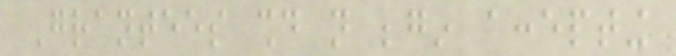Grantees should not begin accepting
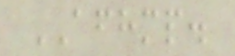AFHMP.
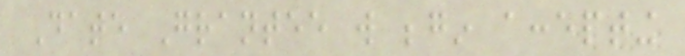Date Grantee will begin accepting
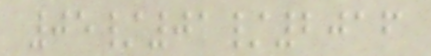05/01/2016
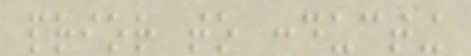prior to conducting
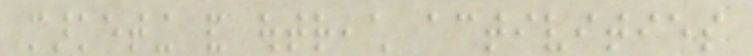marketing and outreach activities
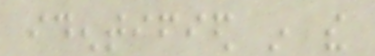identified in the
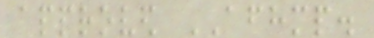approved AFHMP.
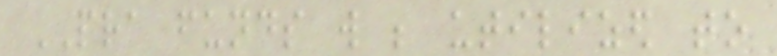PRA funds will be utilized to
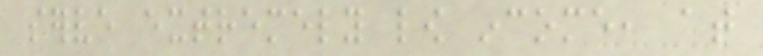serve extremely low income, at
